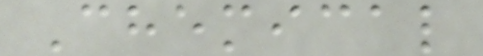Chemical
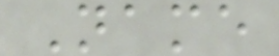Name
